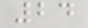24
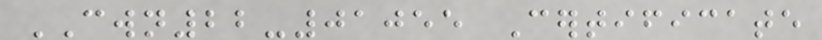CWN22-01055 Certificate
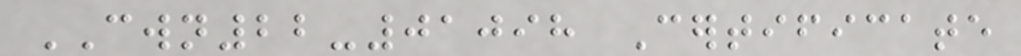CWN22-01098 Certificate
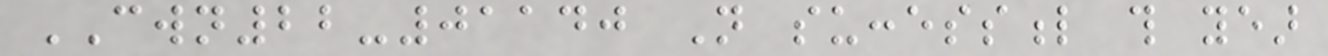CWN22-01140 Not successful this year
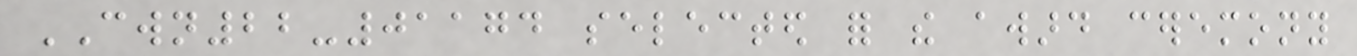CWN22-01174 selected for the award ceremony
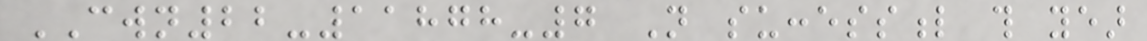CWN22-11878-7 Not successful this year
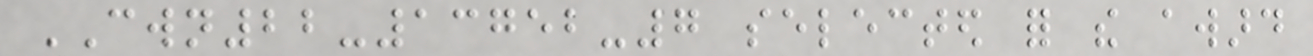CWN22-13752-7 selected for the award
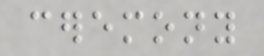ceremony
